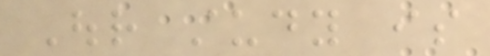Our study is
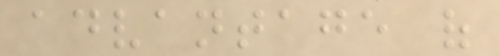advantage of
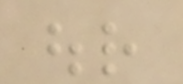our
